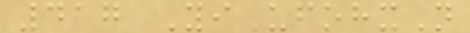417 YiUfohxN
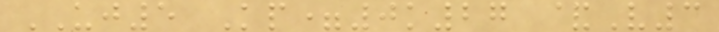UJ5 Kp=0k27 &V3
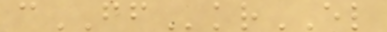cFFkrEL
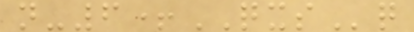n-6+QXSq
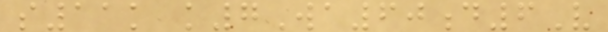s11k k7Wa60d6V
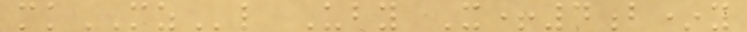mkMZl Uby X+4b*y
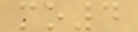mo4
